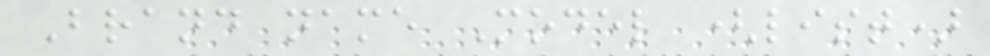Brand name Model (list)
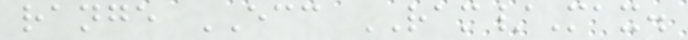range ECC RAM/Max.
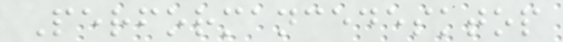Performancedesktop
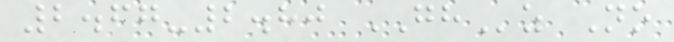2.67-2.80 GHz No
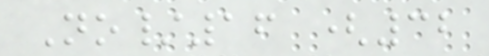No/16 (32
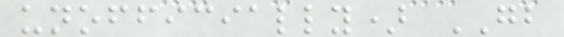unofficially) GB
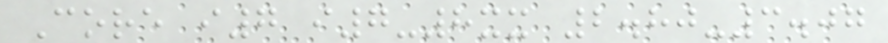Core i7 i7-8xx 2.80-3.07
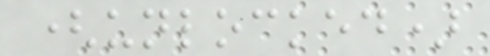(unlocked)
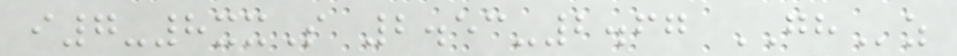i7-8xxS 2.53-2.67 GHz
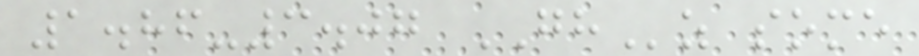1.86-3.07 GHz some
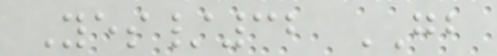Yes/32 GB
